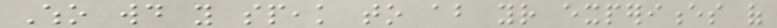Who would you speak to about your experiences of
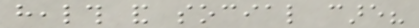health and social care?
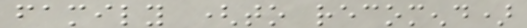family (to recomend)
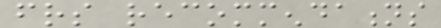friends recommendations
